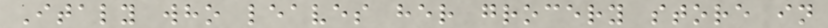Italy who leaves her grocery store in
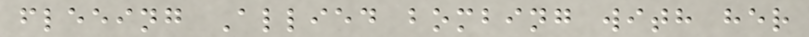fleeing Allied bombing with her
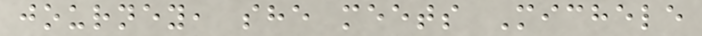journey, she meets Michele
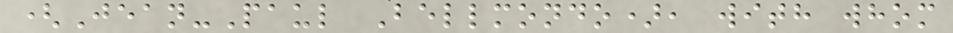(Jean-Paul Bellmondo), with whom
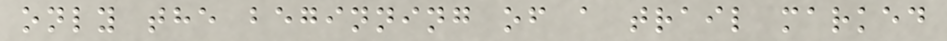only the beginning of a trail marked
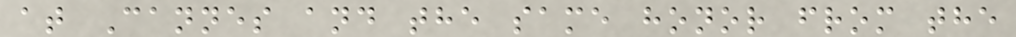at Cannes and the same honor from the
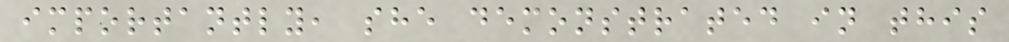importantly, she demonstrated in this
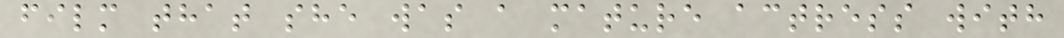film that she was a mature actress with
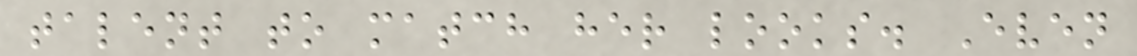talent to match her looks. Even
